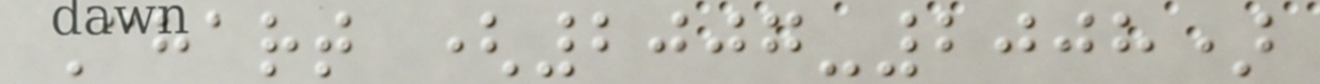Chart (2007-2008)
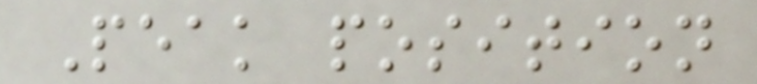Peak position
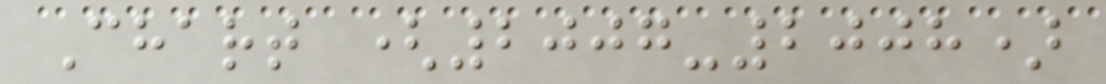Chart (2007-2008)
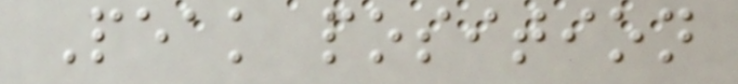Peak position
